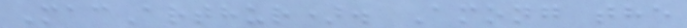MacArthur). Among the
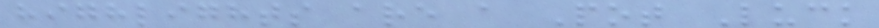highlights are a Pot Luck
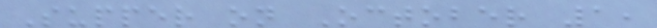Supper on October 1,
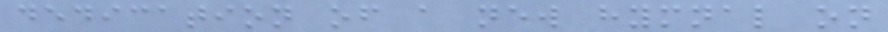dedication of a new hymnal on
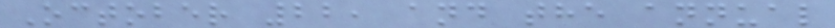October 22, and the annual
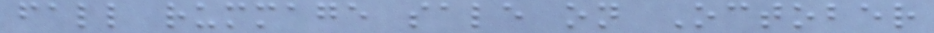fall rummage sale on October
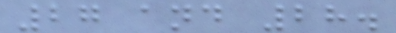27 and 28.
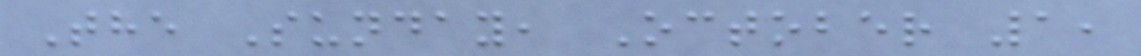The Sunday, October 1,
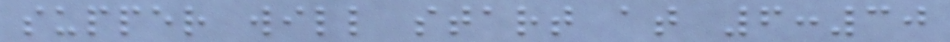supper will start at 6:30
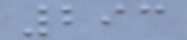293
